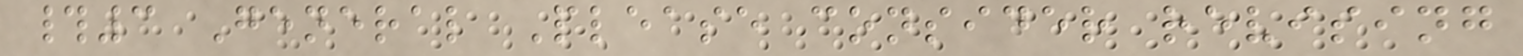#3 General Please consider revising
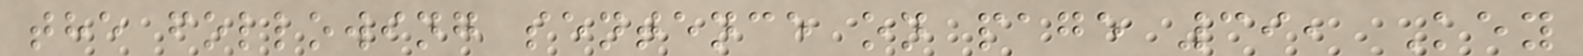the following sentence on page 39, Key
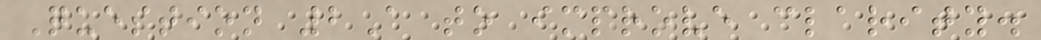Question 2A to improve clarity.
